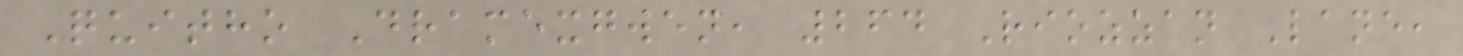Quitho Dramexgwen, 264 Riozzan Lane,
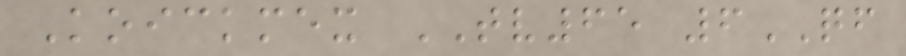Koickmex TV65 6QF
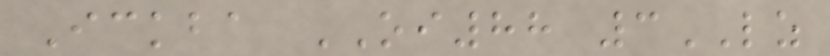Ickba OI88 3LZ
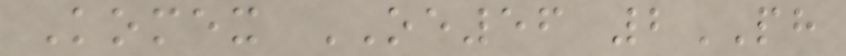Komex OE56 2PH
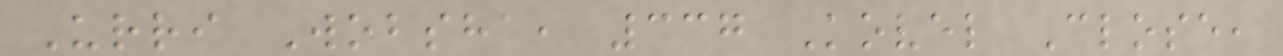Urri Wobsha, 337 Kovel Close,
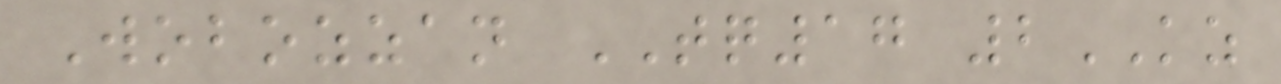Wobozzan TQ17 2KZ
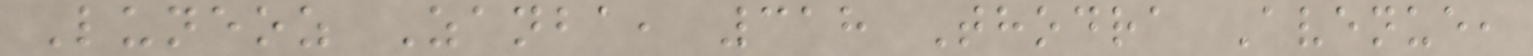Luneoz Zanba, 318 Thodra Avenue,
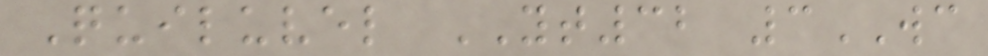Quiluvel YT32 3WC
